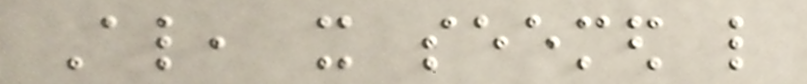Also, it seemed like
